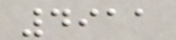4911
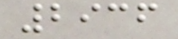2936
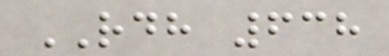RDH 638
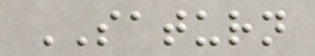SATURN
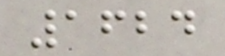1624
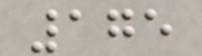175
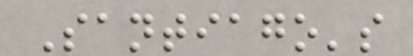Santiago's
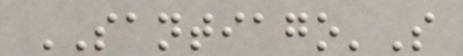SANTIAGO'S
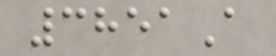3851A
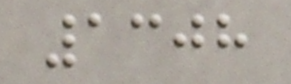1308
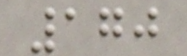170
